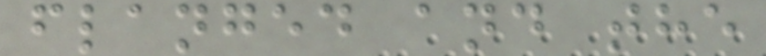flanged and the
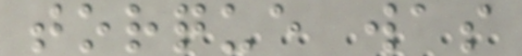torque was
